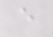e
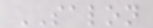SALON
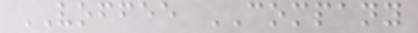VOFFEE COMPANY
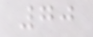70
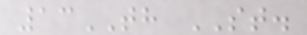13TH ST.
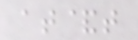at&t
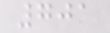701
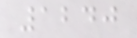1240
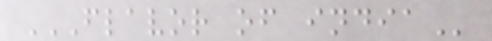FLAVOR OF INDIA
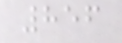856
